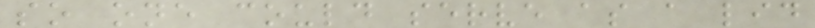so one could serve as a lid
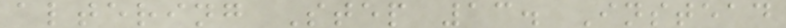altering Step 13. Instead
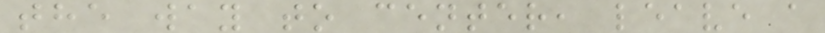the way to center, leave a
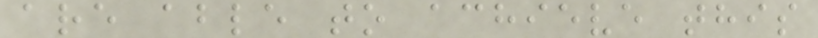are able to achieve this
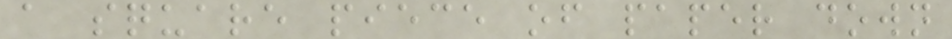a square piece of paper down
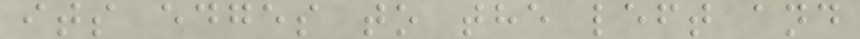its edges to the left and
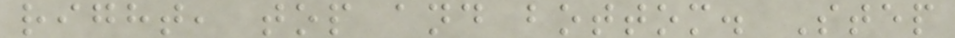right, top and bottom. Step
